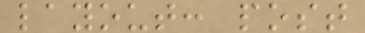layout: post
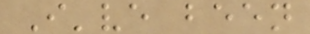I've been
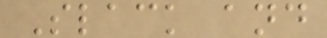Slack and
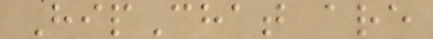HipChat are
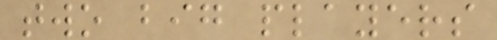two big players
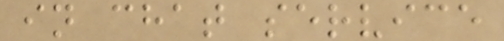in chat service
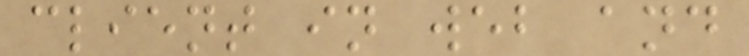client in web and
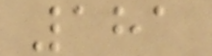181
